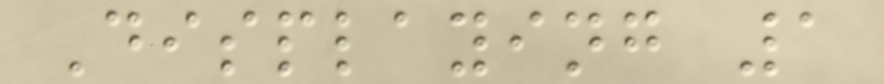Displaying 1
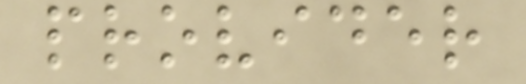provider
